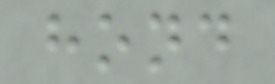hond
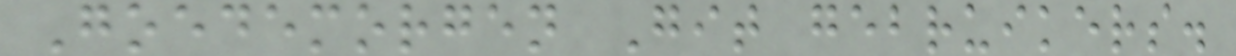Goedemorgen Git gebruikers.
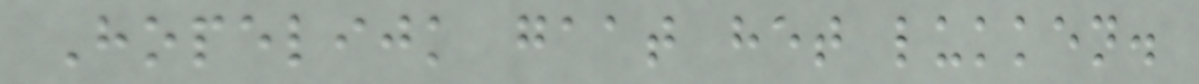Hopelijk gaat het lukken.
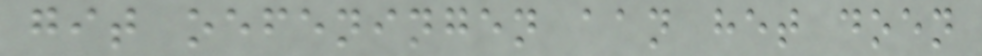git oefeningen aan het doen
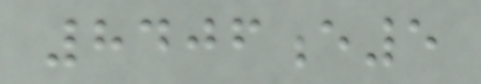8406e5
